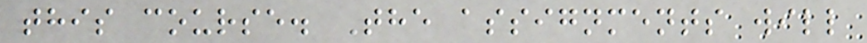this course. The assignments will
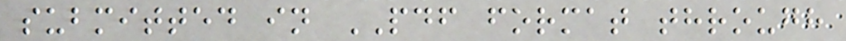submitted in PDF format through
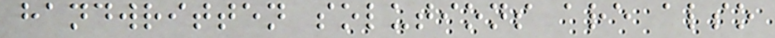handwritten solutions are also
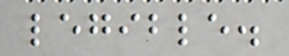legible.
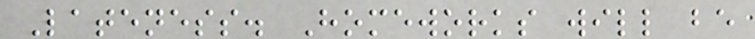Lateness. Homeworks will be
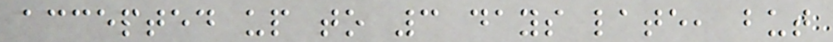accepted up to 3 days late, but
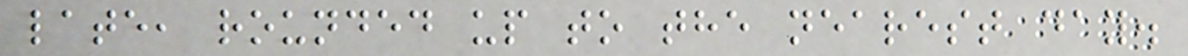late, rounded up to the nearest day.
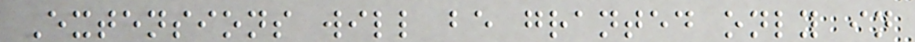Extensions will be granted only in
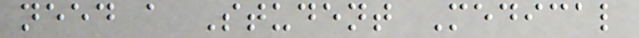need a Student Medical
